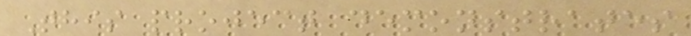This project demonstrates
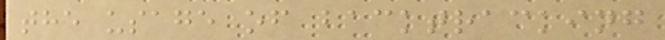the usage of backtracking
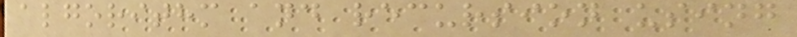algorithm and recursion using
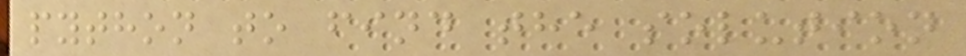python to find the solution
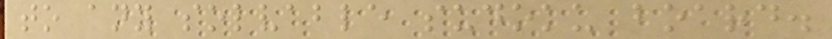to any solvable sudoku board.
